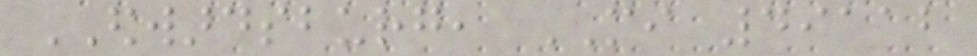EDWARDSBURG, MI 49112
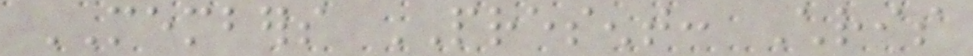MEMBERS PRESENT: Chris
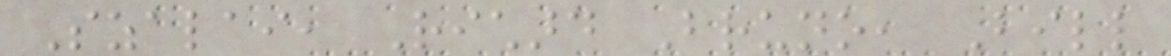Szalai, Richard Bruno, Bill
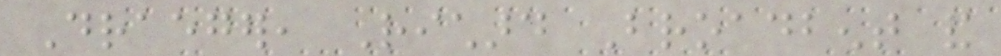Draeger, Richard Broadbent and
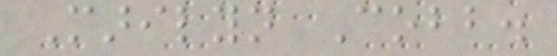Marilyn Cobb.
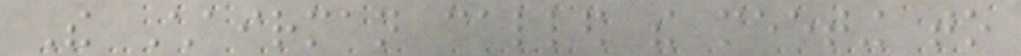The Chairman called the meeting to
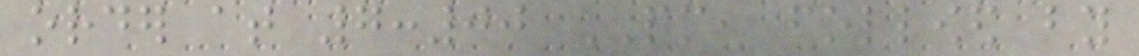order at 7:00 PM, followed by
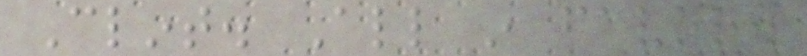Clint. All in favor.
